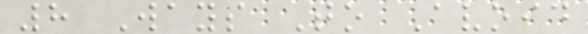8 Ways To Avoid
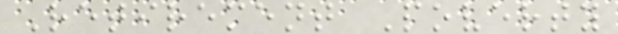Retirement Poverty
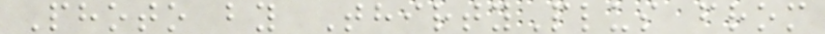Photo by ThirtyPlus from
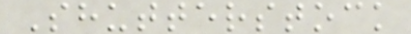Shutterstock
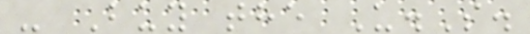- Buy the U.S.
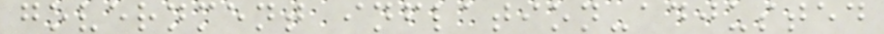government inflation-adjusted
